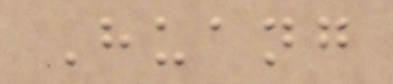Huang
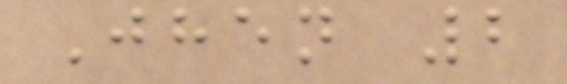Jhen 2
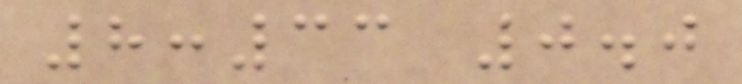8:33 0.0
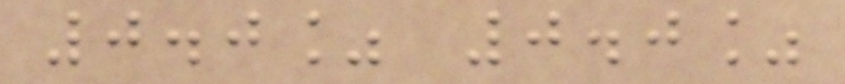0.0% 0.0%
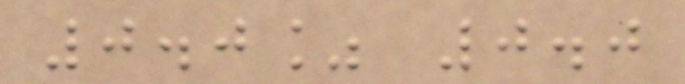0.0% 0.0
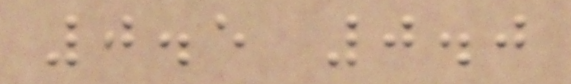0.5 0.0
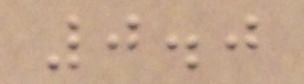0.0
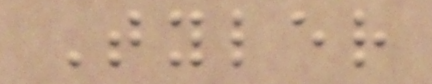Tyler
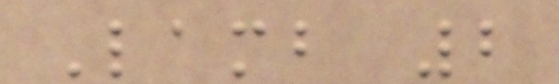Lamb 2
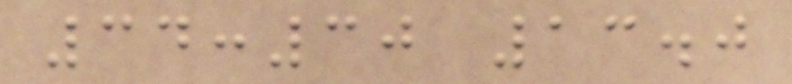34:30 13.0
